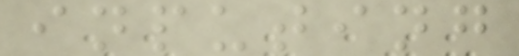inputing
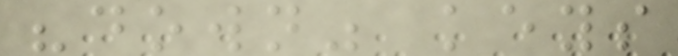"down" keys
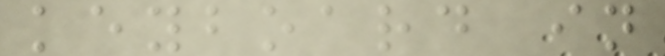keyboard in
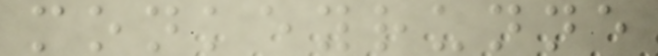monkeyrunne
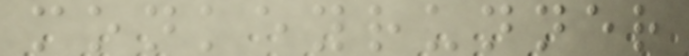monkeyrunner
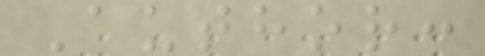Author:
